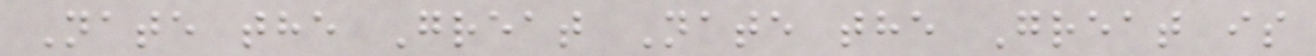Nate the Great Nate the Great is
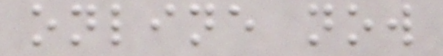online now
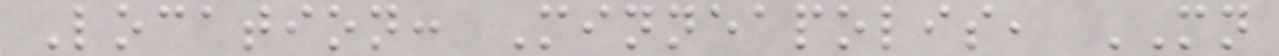Location: Minneapolis, MN
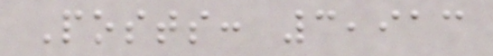Posts: 3,913
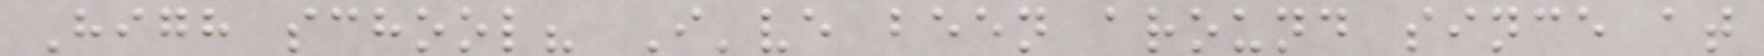High school? I've been around since at
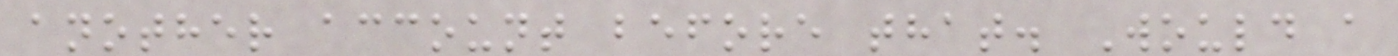another account before that. Would a
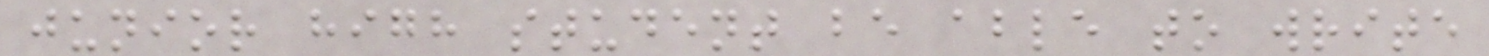junior high student be able to write
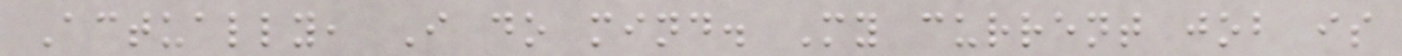Actually, I do mind. My current job is
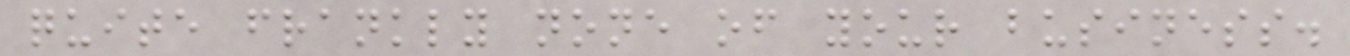quite frankly none of your business.
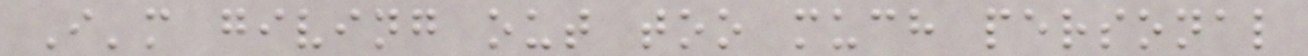I'm giving out too much personal
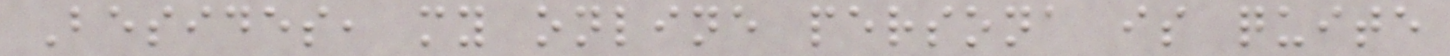Besides, my online persona is quite
